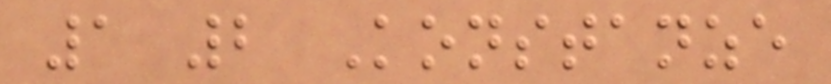1 2 Konstanze
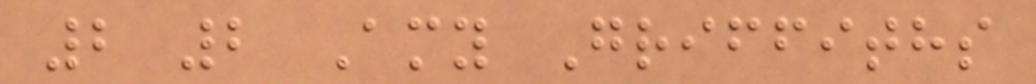2 2 Amy Griffiths
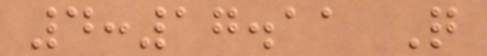4:17.11 Q
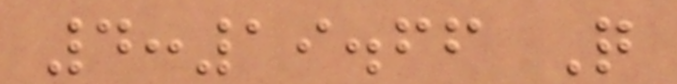4:19.66 Q
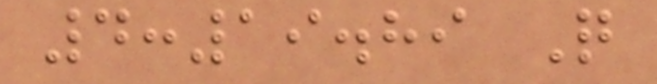4:19.89 Q
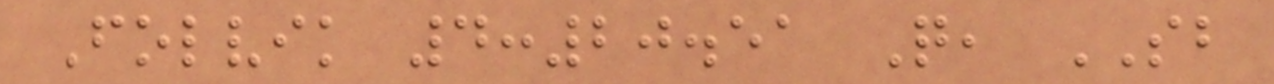Folvik 4:20.51 Q, SB
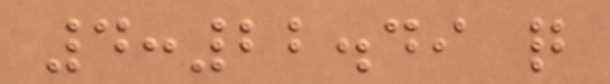4:22.49 q
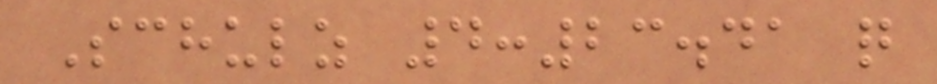Schulz 4:23.41 q
